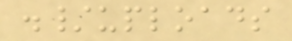./uploads
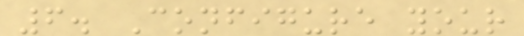6. Configure your
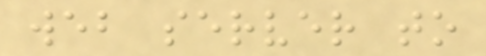web server to
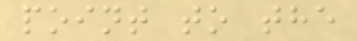point to the
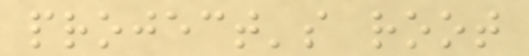project's root
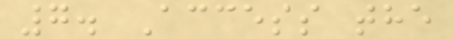7. Access the
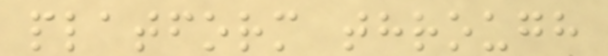platform through
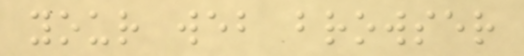your web browser
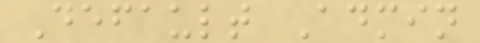Default Admin
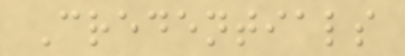Credentials
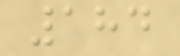184
